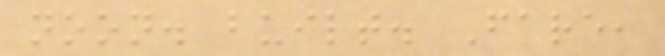noon. built. Fare,
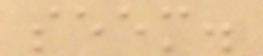seem.
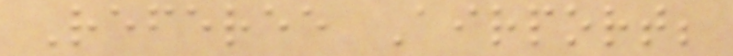Referee Airport;
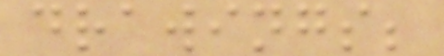drawings;
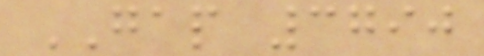GAP 3790
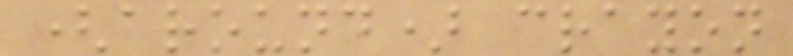(around) crayon
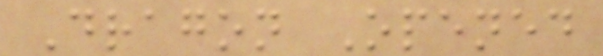Dragon Opened
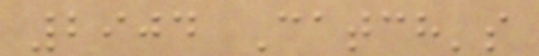2904 Catch's
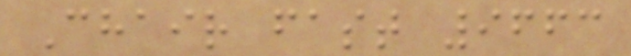Chair fast 9663
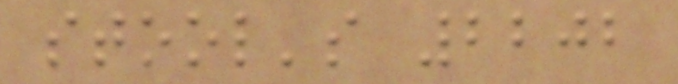stool's 2202
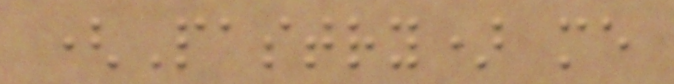(Pastry) me
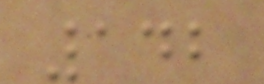142
